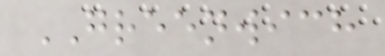GREENWICH
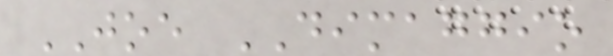JOE DIMAGGIO
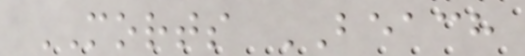MORTS BEACH
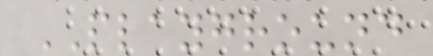PLAYGROUND
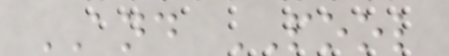AND POOL
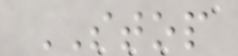STOP
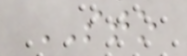STO
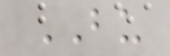BU
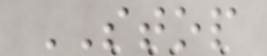STOP
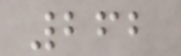262
